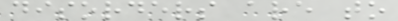disorders are to
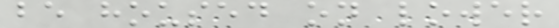be housed on lower
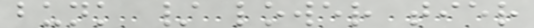bunk / lower tier
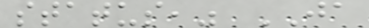status," JA
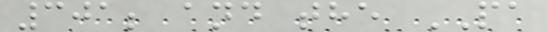301; and the PA
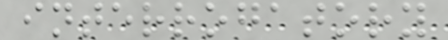interrogatory
